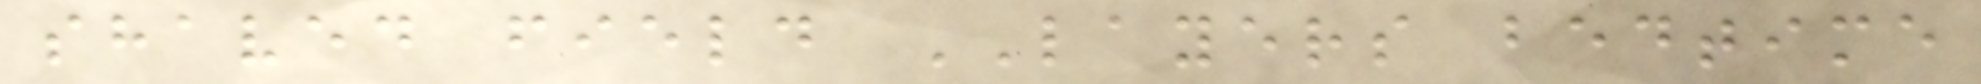shaved field LAYERS bedtime
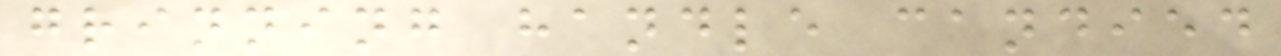grinning handle candied
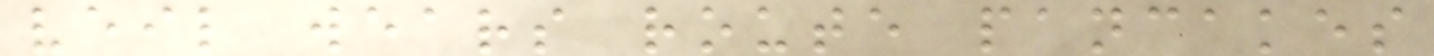veil wears route pancakes
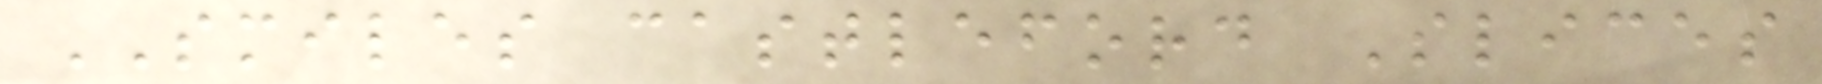SMILES castleford Slices
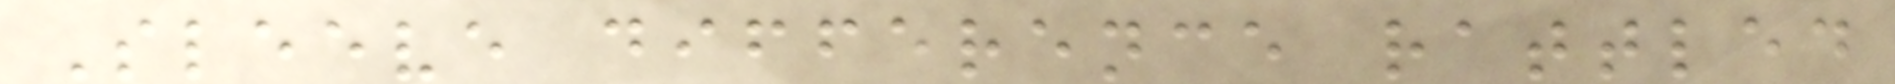Sleeve difference rattled
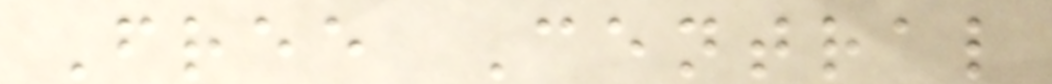Free Central
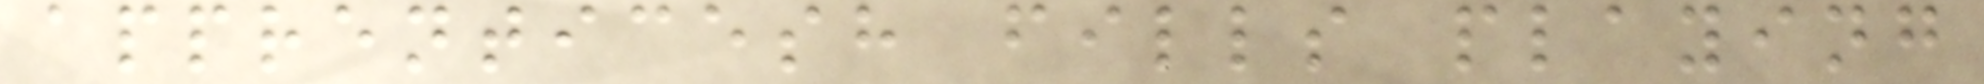apprenticesh fills playing
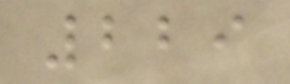229
